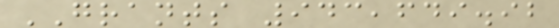GRANTS 943,649.92
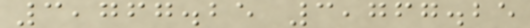3,767.25 3,767.25
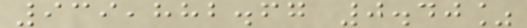939,882.67 0.40%
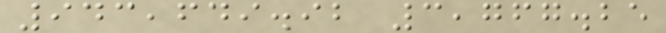943,649.92 3,767.25
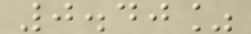0.40%
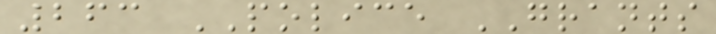263 POLICE GRANTS
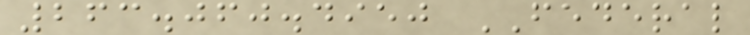263.060.4950 FEDERAL
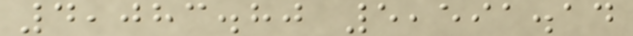4,083.80 5,591.14
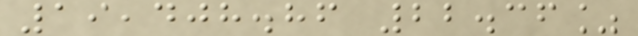19,408.86 22.36%
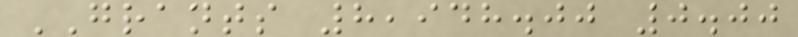GRANTS 8,948.00 0.00
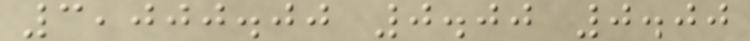3,000.00 0.00 0.00
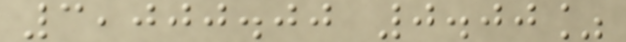3,000.00 0.00%
